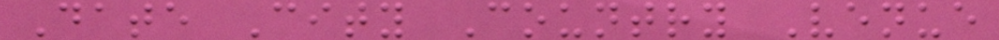Date City Country Venue
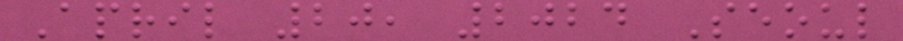April 20, 2024 Seoul
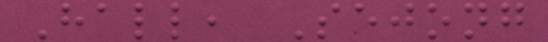Hall, Sejong
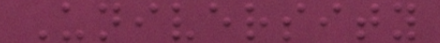University
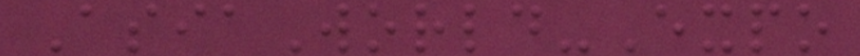AsiaWorld-Expo
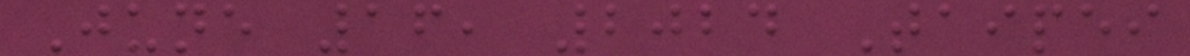June 16, 2024 Taipei
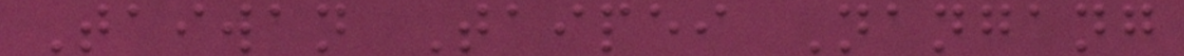Taiwan Taipei Nangang
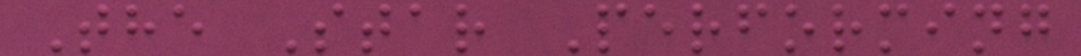The Star Performing
